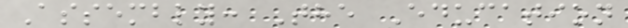Assembly: The Education
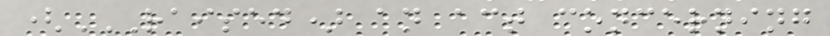(RAISED) AN ACT CONCERNING
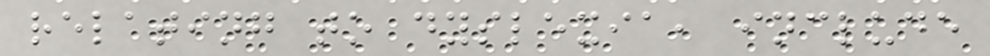relating to dyslexia, include
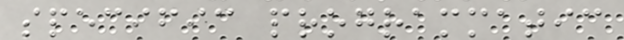specific programmatic
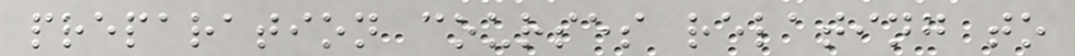preparation courses relating to
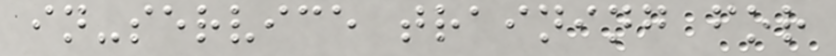in-service training for
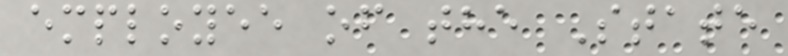employee of the State
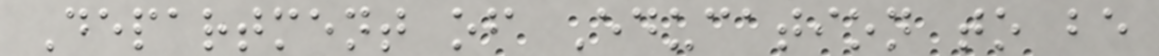Department of Education to be
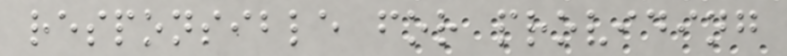responsible for providing
